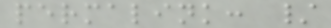permalink: /
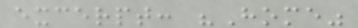excerpt: "Home"
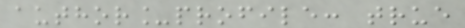author_profile: true
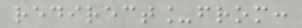redirect_from:
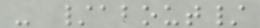- /about/
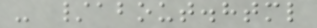- /about.html
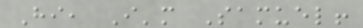Hi, I'm Samuel!
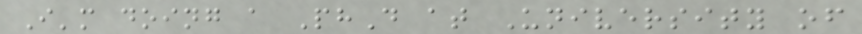I'm doing a PhD at University of
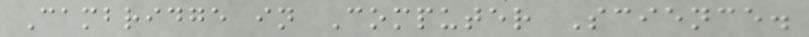Cambridge in Computer Science.
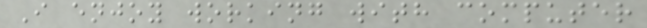I enjoy working with computer
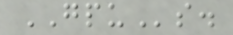GPUs.
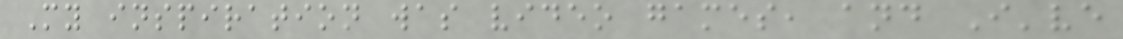My inspiration was video games, and I've
